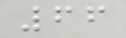66
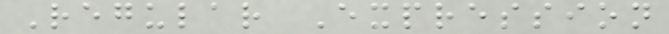Regular Expression
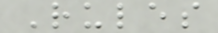Rules
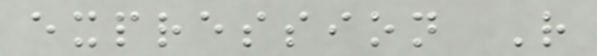expression R
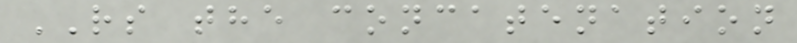RS the concatenation
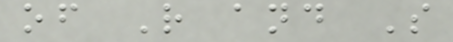of R and S
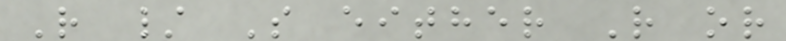R / S either R or
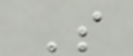S
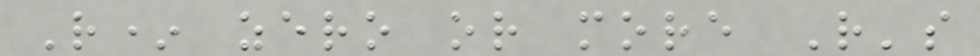R* zero or more R's
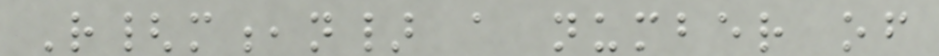R{m,n} a number of
